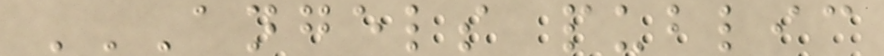ANGELS PUBLIC
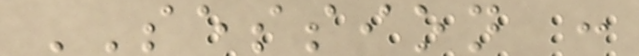SESSION :
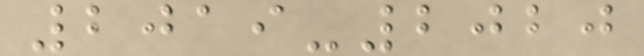2019-2020
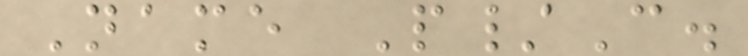Name P/C.
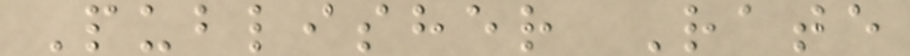Publisher Rate
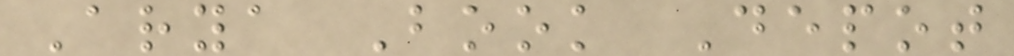Arya Book Depot
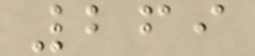269
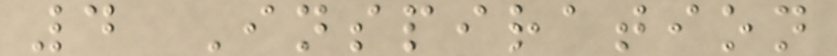4 Inspiration
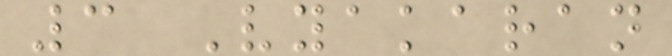3 Vyakaran
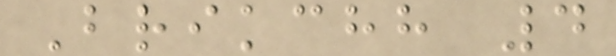Brikchh 4
